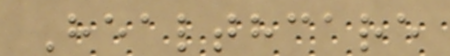Healthcare
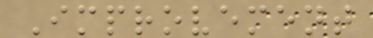Improvement
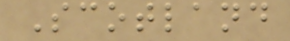Scotland
